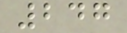247
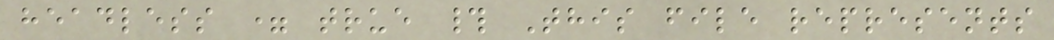headless = true # This file represents
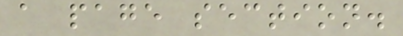a page section.
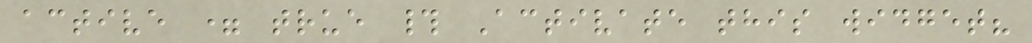active = true # Activate this widget?
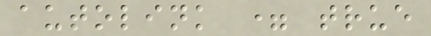autolink = true
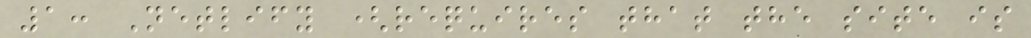1: Netlify (requires that the site is
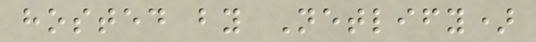hosted by Netlify)
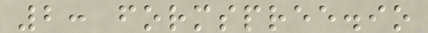2: formspree.io
